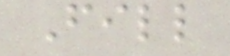Fill
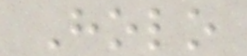Holo
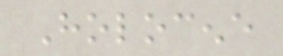Holocene
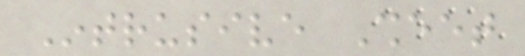Intrusive Sheet
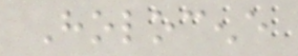Holocene
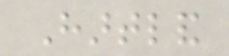Hartland
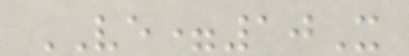VE=10X
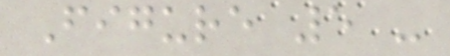Figure 5 -
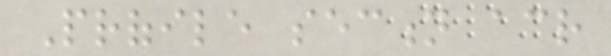Profile section across
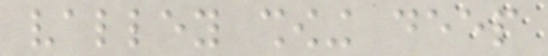valley showing deep
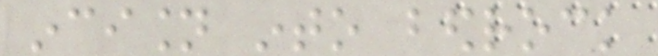incision into bedrock
